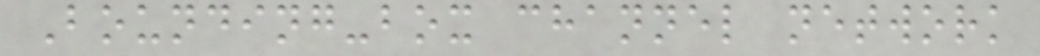Bounding-box channel network
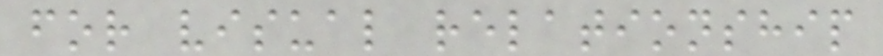for visual relationship
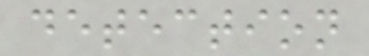detection
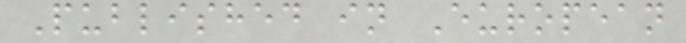Published in European
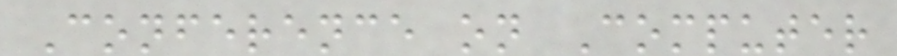Conference on Computer
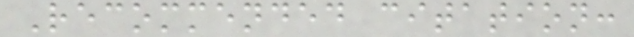Recommended citation:
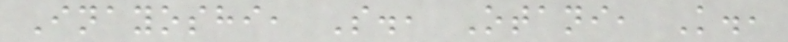Inayoshi, S., Otani, K.,
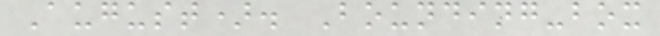August). Bounding-box
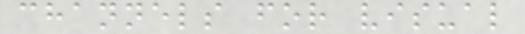channels for visual
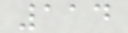114
